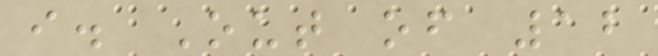i. Out of 12
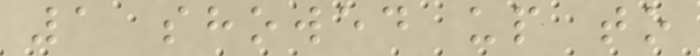1 showed up to
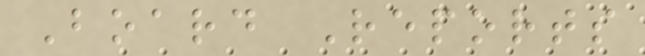Board Reports
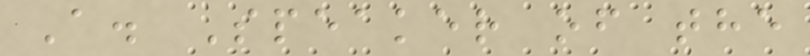A. Speaker of the
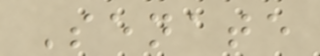Senate
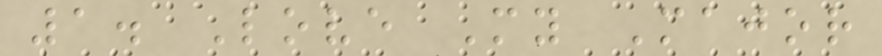1. Love My Major
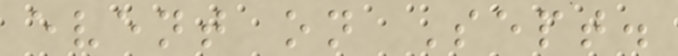event on Sept.
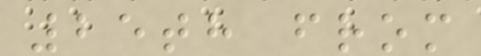25th from
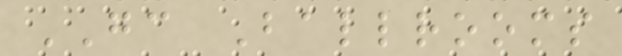GC Ballrooms
